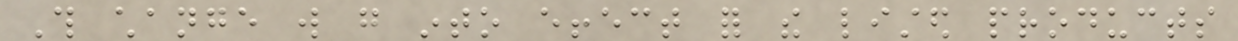This change will go into effect for the listed products
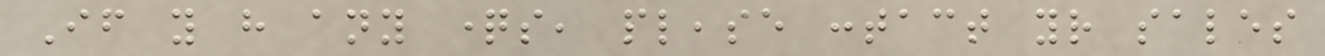If you have any questions, please contact your sales
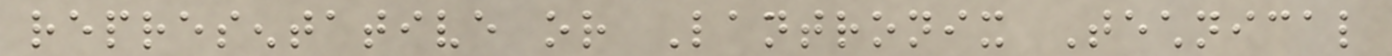representative or Lantronix Technical
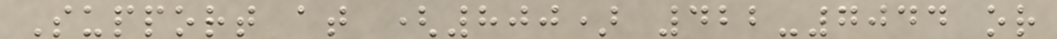Support at (800) 422-7044 or
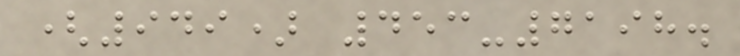(949) 453-7198.
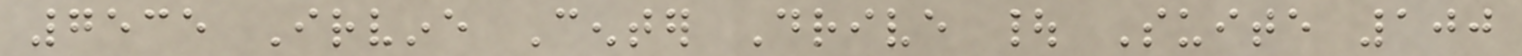7535 Irvine Center Drive | Suite 100
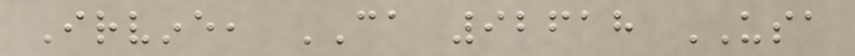Irvine, CA 92618 USA
